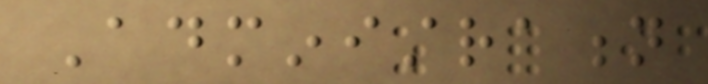Administration
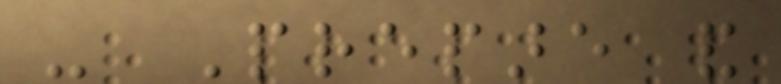- Prepare and
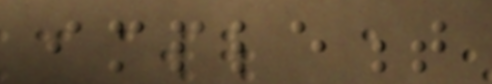implement
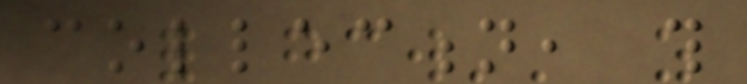collection, this
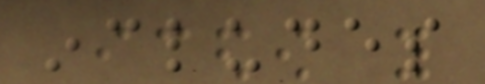includes
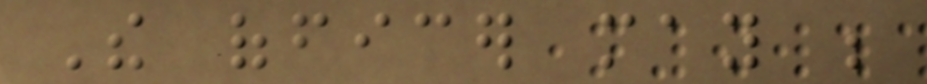The officer may be
